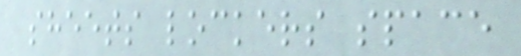sheets lockers space
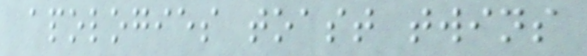apologies toast twins
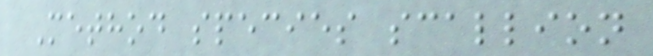Method species scallion
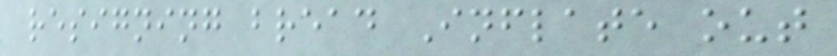resigning bread Inflate out
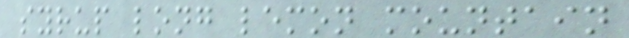syrup long lemon mountain
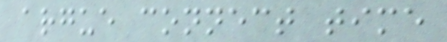argue connect time
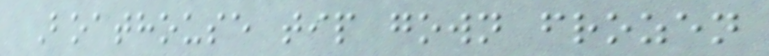Boathouse tip gown frozen
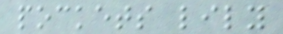pockets lily
